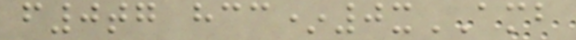f0tg hcc*0xAMB
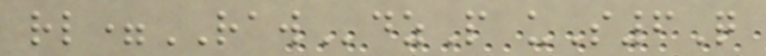rl=RAWdzP uS6Q
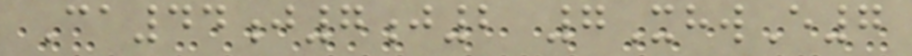Ca44j7j2 7XhwE7
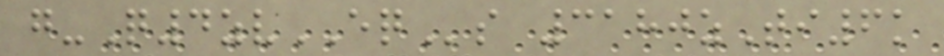g-Q4zvEQs 3180zTi6k
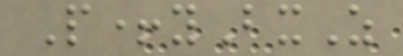P+yBxZ
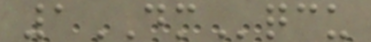1DMqcu
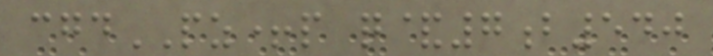cgdPZ+p q&7b540
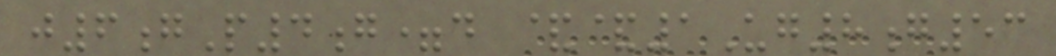j6gP4g=d &&1Ug8g53
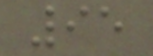95
